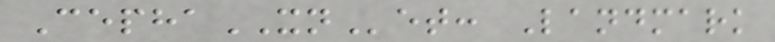CephaXNet: Landmark
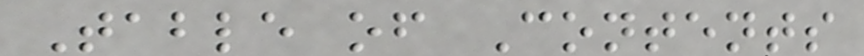Table of Contents
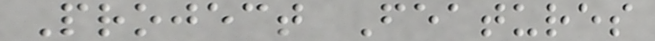Project Features
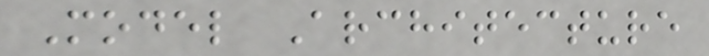Model Architecture
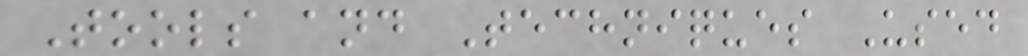Tools and Techniques Used
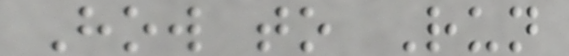How to Run
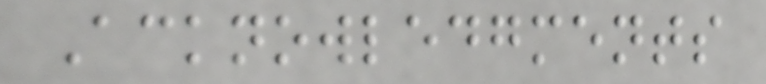Acknowledgments
